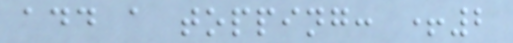add a topping: +2
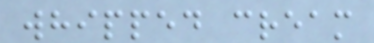whipped cream
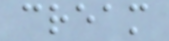cream
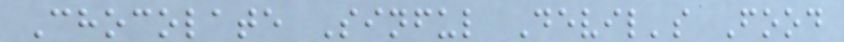Chocolate Sinful Devil's Food
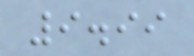9.99
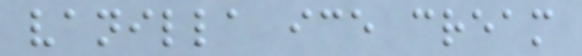vanilla ice cream
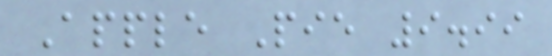Apple Pie 9.99
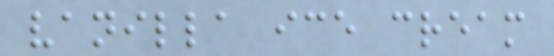vanilla ice cream
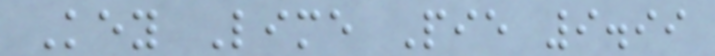Key Lime Pie 9.99
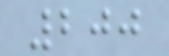200
